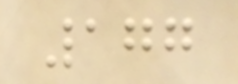177
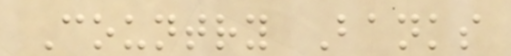Country Banks
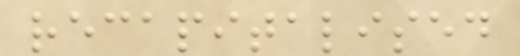recapitalised
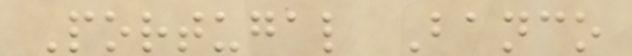Portugal Banco
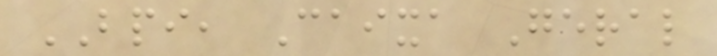BPI, Caixa Geral
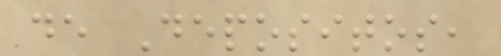de Depositos,
